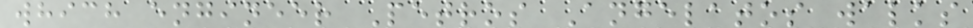which engineer Petros Angelatos walks
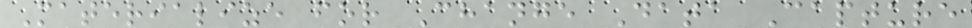Materialize for Change Data Capture
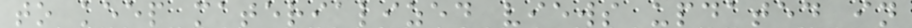to keep materialized views updated in
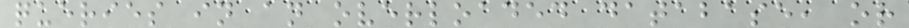queries in an overloaded database, or
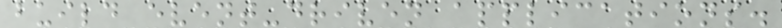build event-driven applications.
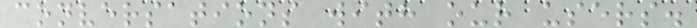conversations with our users.
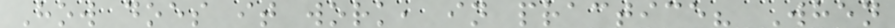How does it work, in practice? When
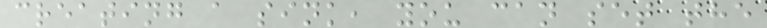creating a sink, you can set the
